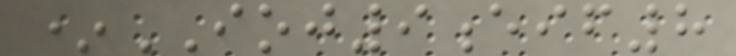*IOJ9eif8
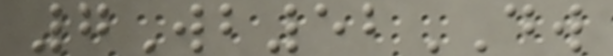7Wb52DW
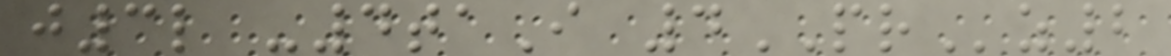j3l -4taI 4PRz2
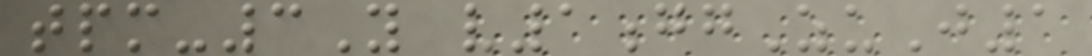tpm-3Y v1ggZuJ1
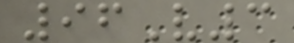96V3
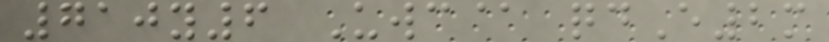710y6 Uwc@ qdE2m
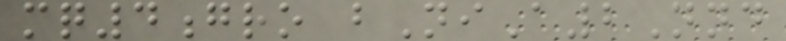mq4gro bNiA2Nnd
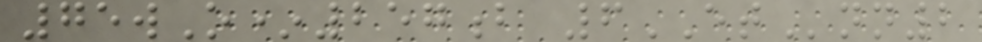75wO*257b 6ETnn2
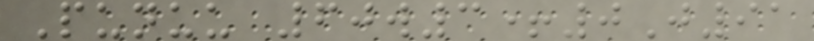Punuu 60w3+0J91
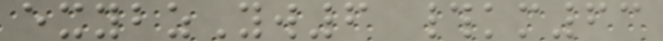exybzYw6 #km63
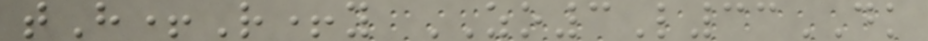tH+R+y ZO3L33DK
